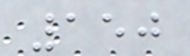150
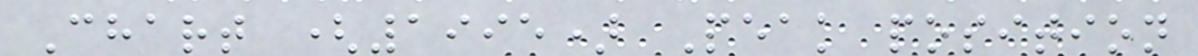Chart (1995) Peak position
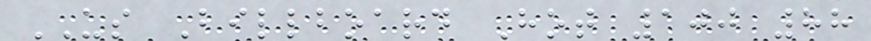US Billboard Hot 100 88
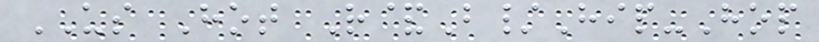US Hot R&B/Hip-Hop
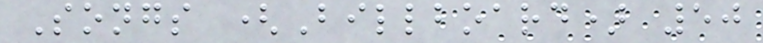Songs (Billboard) 50
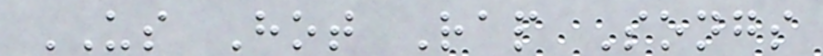US Hot Rap Songs
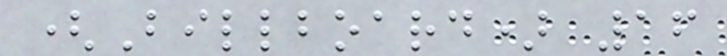(Billboard) 16
